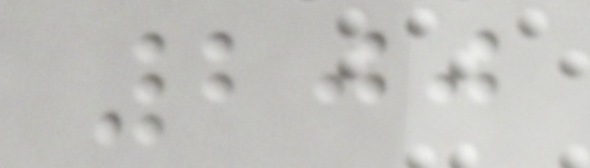200
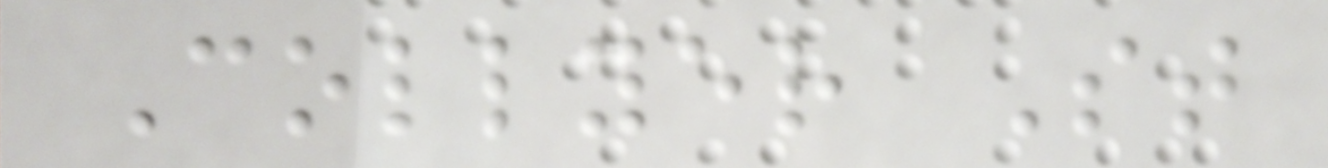Collyer St
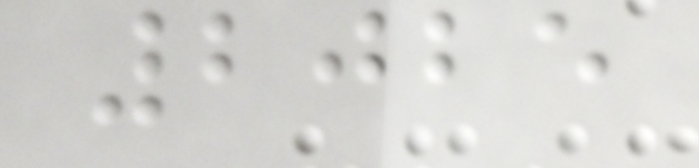2025
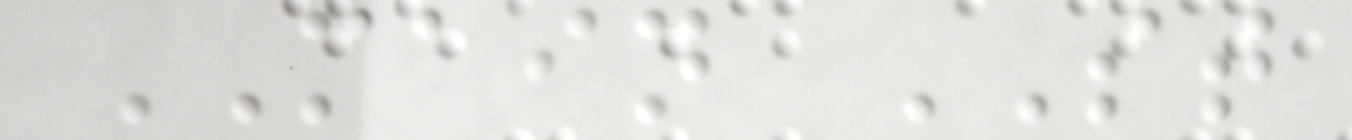MAIN ST
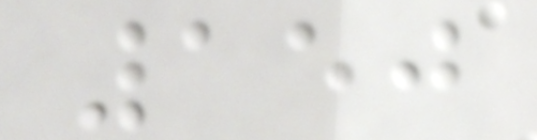150
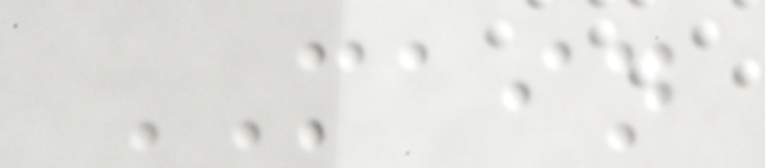MAIN
